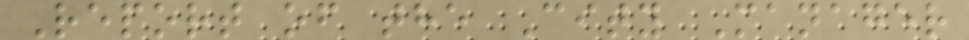Report of the City Manager
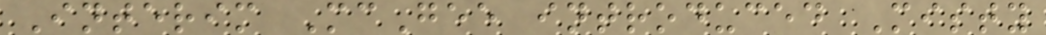Interim McGee introduced Misty
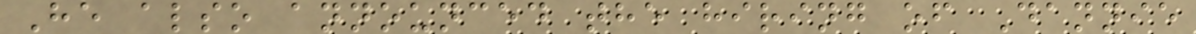He also announced the hiring of Dannie
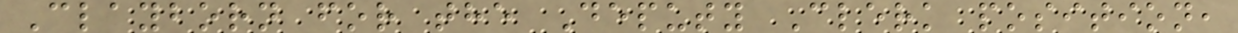Clayborn for the Deputy Clerk position,
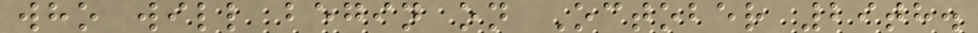who will begin on October 29th.
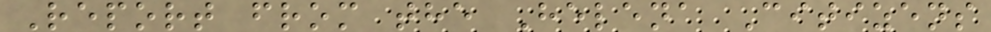Report from the Helena Citizens
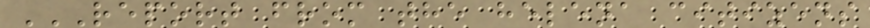REPORT FROM THE HELENA CITIZENS
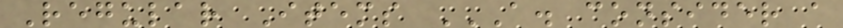Regular Items A. CONSIDER A
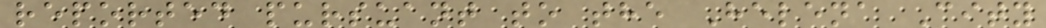reported pursuant to the Helena City
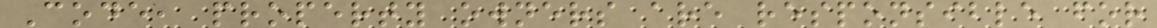Code, property owners are responsible for
